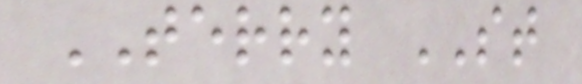TERRY ST
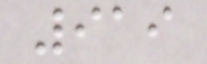919
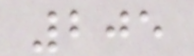205
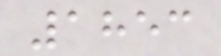1853
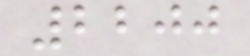2200
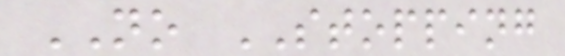NO STOPPING
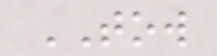TOW
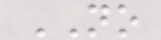NO
